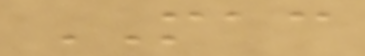MAC
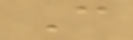C
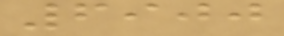6900
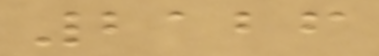2126
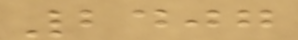2407
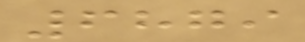6879
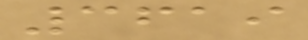3619
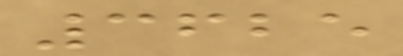3625
